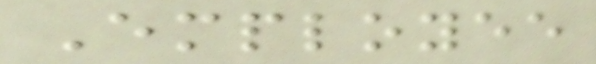Employee
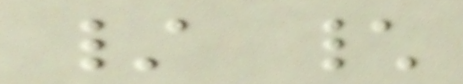/ \
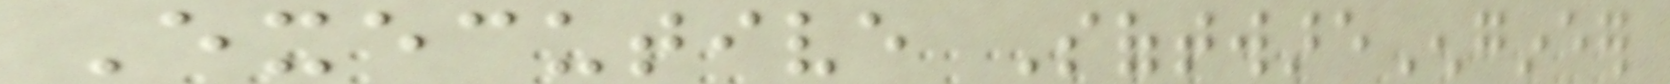Executive SoftwareEngineer
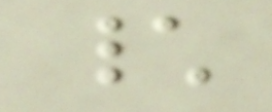\
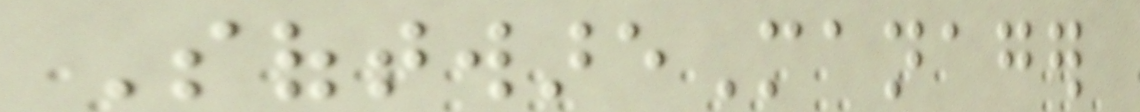SoftwareManager
